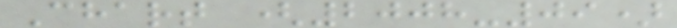Chart (2008-09)
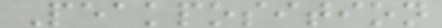Peakposition
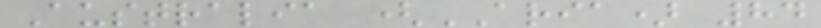Australia (ARIA) 84
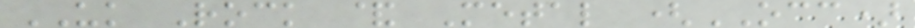UK Rock & Metal (OCC)
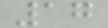17
